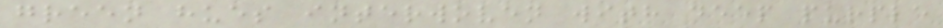green hues interwoven with deep purple
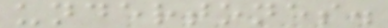undertones.
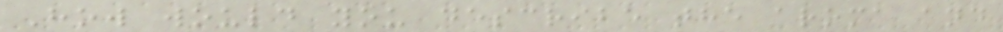How would you describe the aroma and
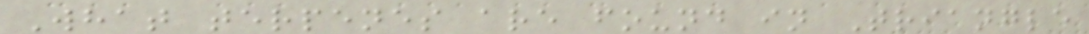What terpenes are found in Triangle
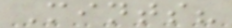Mints?
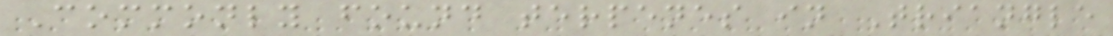Commonly found terpenes in Triangle
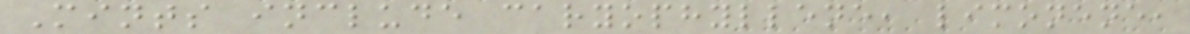Mints include caryophyllene, limonene,
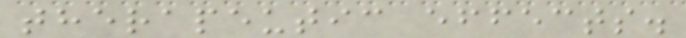therapeutic effects.
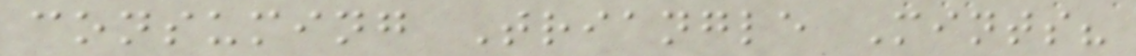consuming Triangle Mints?
